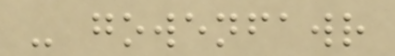- gowenfawr
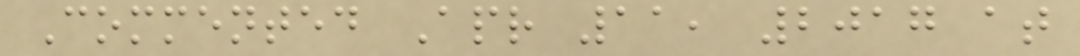Commented Apr 11, 2017 at
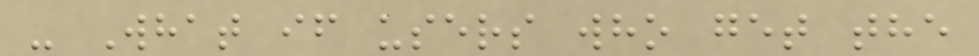- What if users who get the
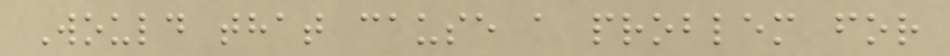Would that cause a problem for
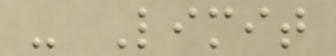- Limit
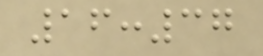16:37
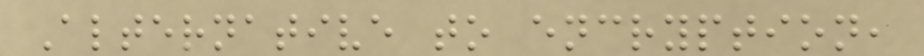Alternative to encryption,
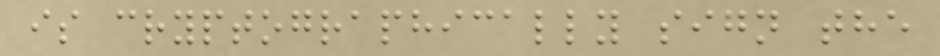is cryptographically sign the
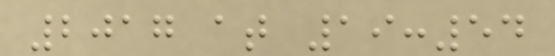2017 at 19:54
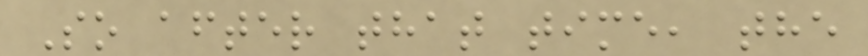So after that time, the
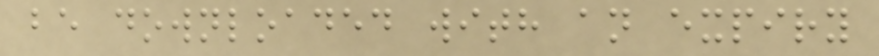be downloaded with an expiry
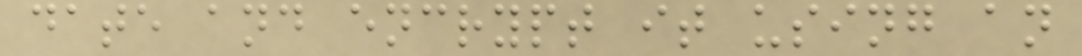date and encrypt it using an
